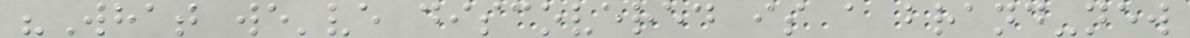"What we've discovered is a brand-new
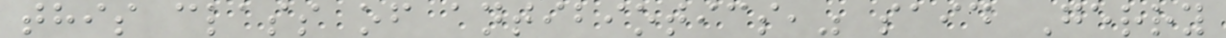this class of antibiotics," said Gerry
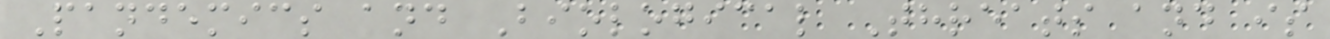Pandemics and Biological Threats and is
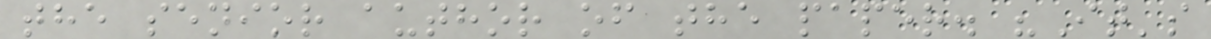the senior author of the paper. "It's
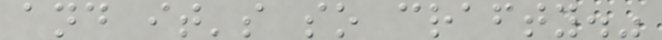and it's so crafty."
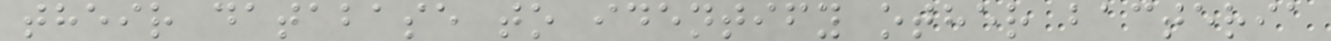their database to identify other bacteria
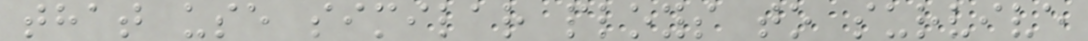that use similar ploys to survive
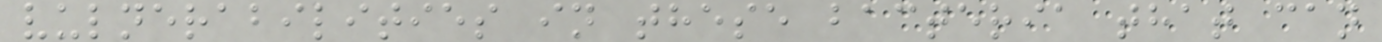vulnerabilities in these bacteria that can
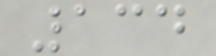134
